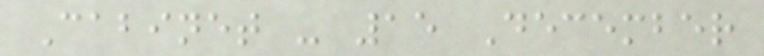Cabinet - 15 December
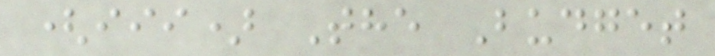(iii) The Budget
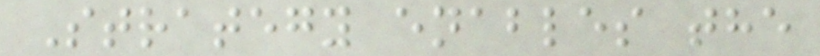Strategy enables the
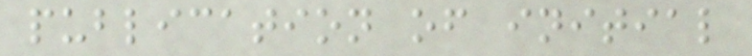publication of initial
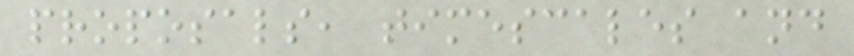proposals, timescales and
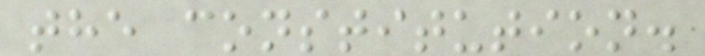the constitution.
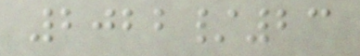2022/23
